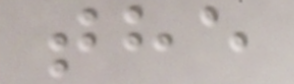the
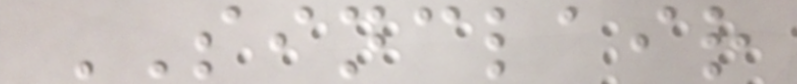SINCLAIR
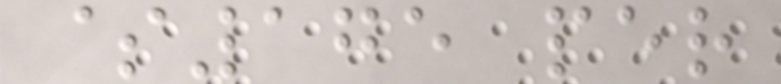$175 per
